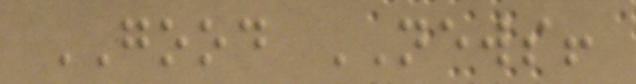GOOD NEWS!
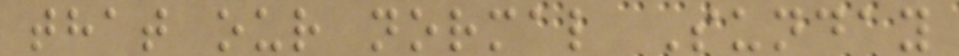that our normal Sunday
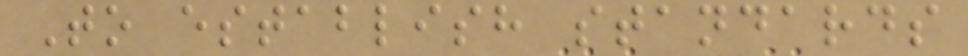To establish standards
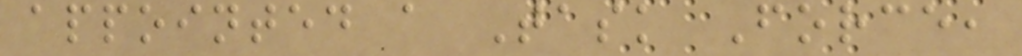appointed a Task Force,
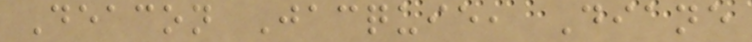Deacon Jacquie, Diane
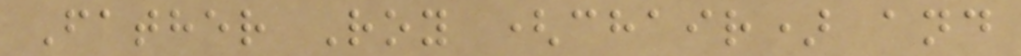Father Roy (chair) and
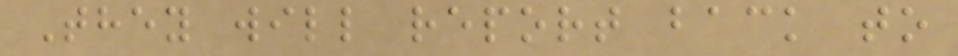They will report back to
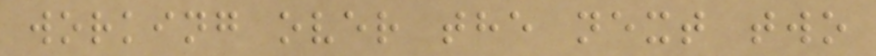working over the next two
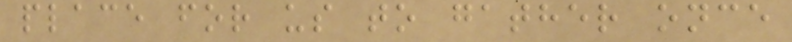place for us to gather once
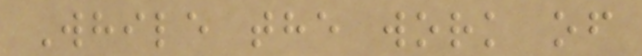While the work of
